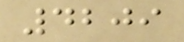4209
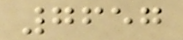7657
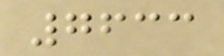7633
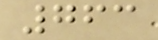763
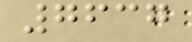7637
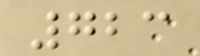723
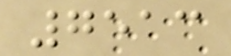7513
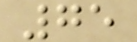75
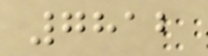7812
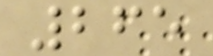265
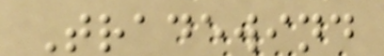Tradewind
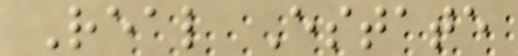Real Estate
